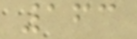163
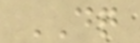DQ
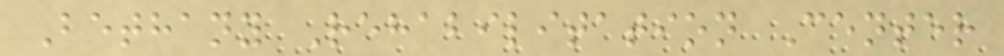Bethany Rehabilitation Center
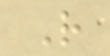R
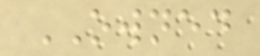OWNED
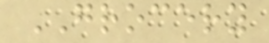GROCERY
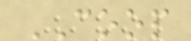COOP
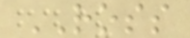ROSS
